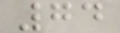74
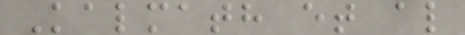Kalmath et al
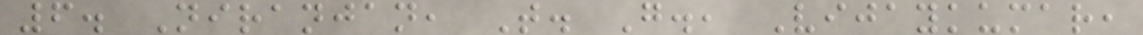6. Niranjan, T. G., Vijaykumar,
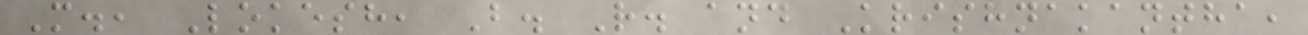M., Lokesh, B. R. and Krishnakantha,
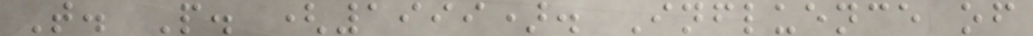T. P. (1999). Influence of
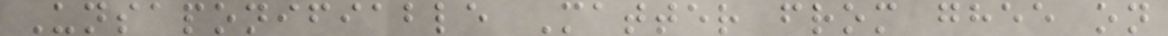Unsaponifiable Matter from ghee on
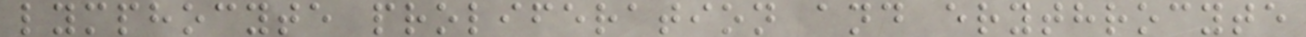lymphocyte proliferation and erythrocyte
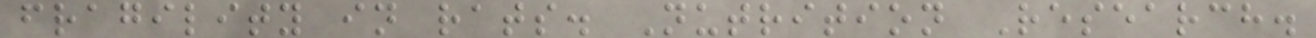fragility in rats. Nutrition Research.
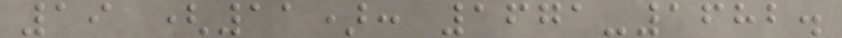19 (11): 1671-1682.
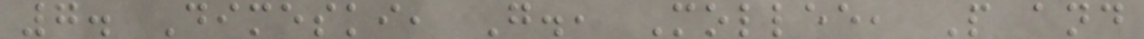7. Dimeski, G., Mollee, P and
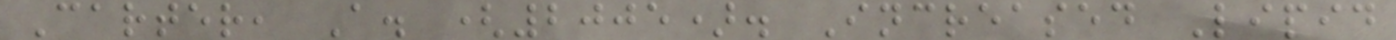Carter, A. (2005). Increased Lipid
